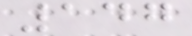147
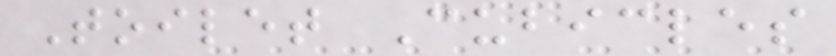Toilet Cubicles
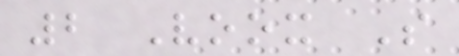2 Voox S
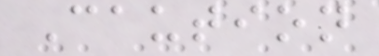Caution
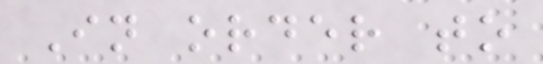In order to
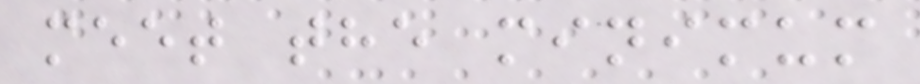meet the minimum
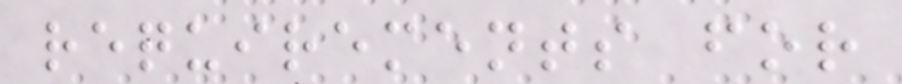requirements for
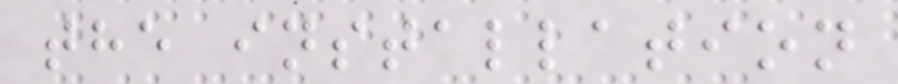the installation
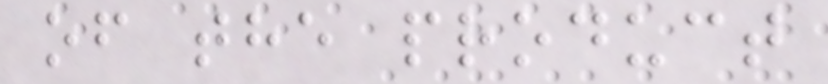of the product
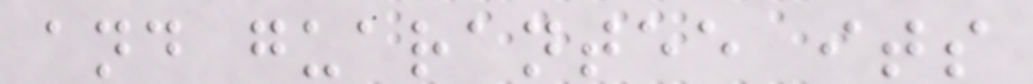and guarantee its
